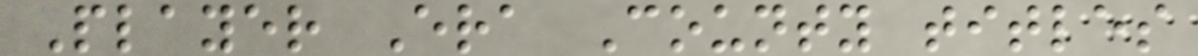Player Era County titles
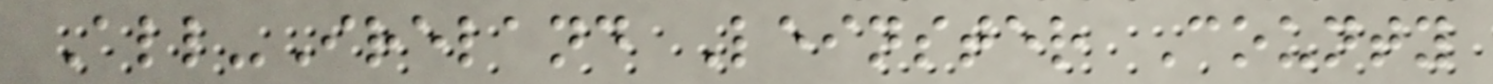All-Ireland Leinster County
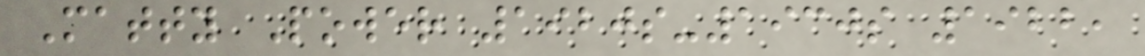Matty Power 1920s-1930s 1922,
